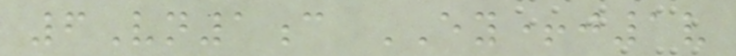6Vn1c EY+j1v
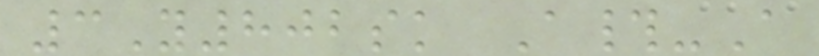3Y802sk A#-A
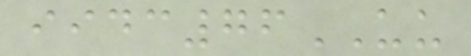iidc76UU
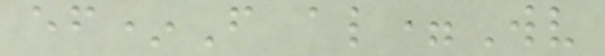ef*F al=Wv
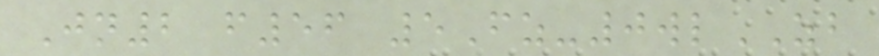Jn2 f56 5Fz-0wlZB
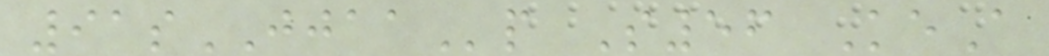91sJJAAp S56 KeA
